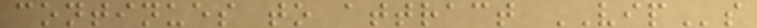continues to attract VIPs
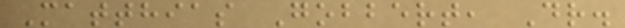Matthias Gobbert, Dr.
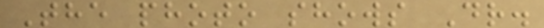The photo shows Dr.
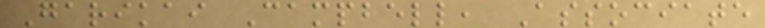Garikai Campbell, Associate
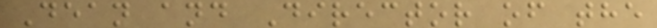Dean and Director of the
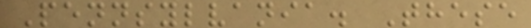Pennsylvania. These
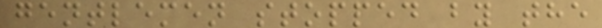gentlemen stopped by the
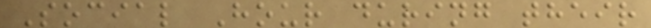Social Hour during their
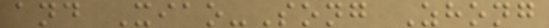and Xiao-Song Zhong
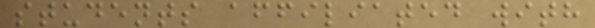students affiliated with
